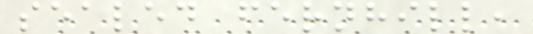sealed fernhill,
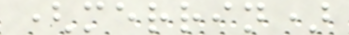(merrin)
